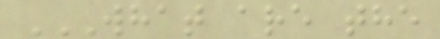WHAT ARE THE
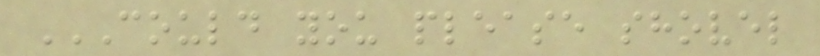COULD YOU PLEASE SHOVEL
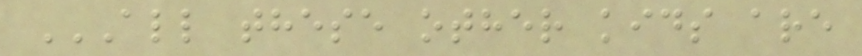ALL THESE OTHER KIDS ARE
